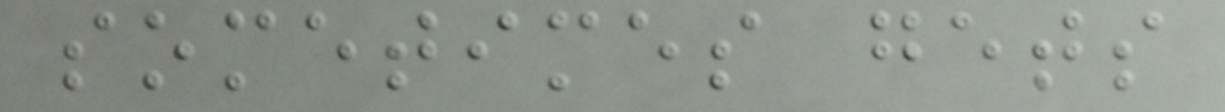sometimes gets
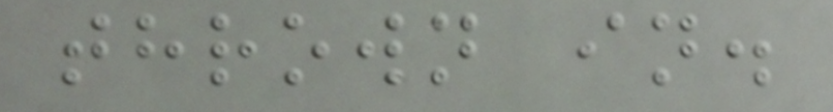thrown in.
